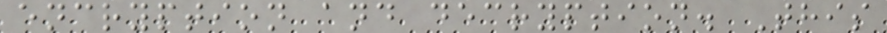encryption and decryption. This
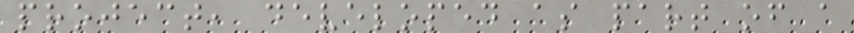project, developed as part of a
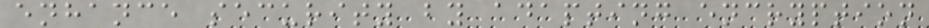enhance security by adapting encryption
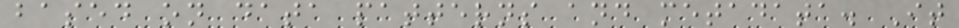based on data patterns and metadata. It
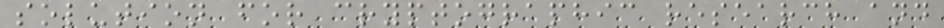solution for cryptographic research and
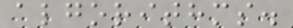algorithms.
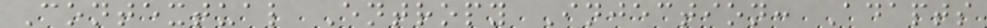Contextual Entropy Injection: Adapts
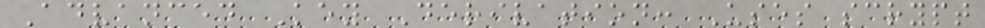Advanced Key Derivation: Uses scrypt
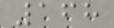168
